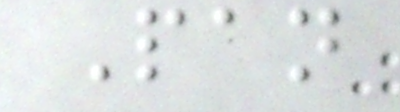Pan
